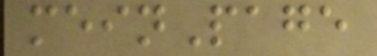meinPage
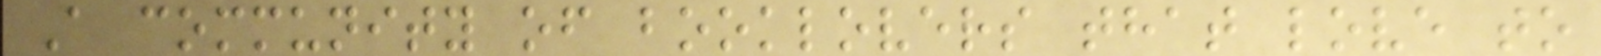A community of booklovers that love to
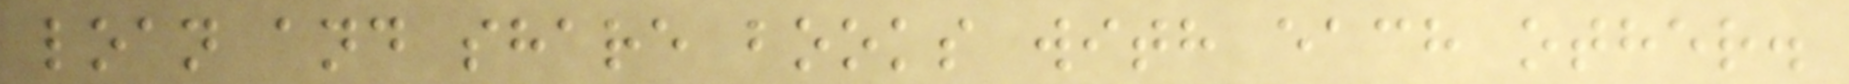loan and share books with each other.
